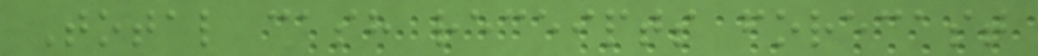Total cash receipts forecast
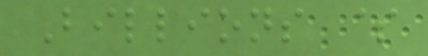Billions $
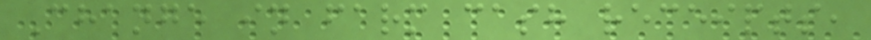Change in farm cash receipts,
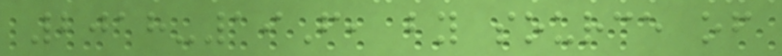2018-19F, by source of
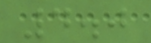4.0
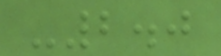-2.0
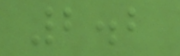2.2
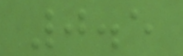0.5
